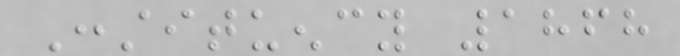Constituency 1868
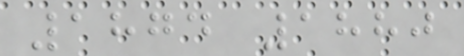1874 1880
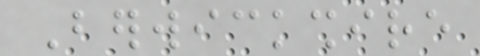Berwickshire
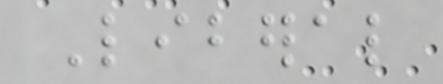Liberal
